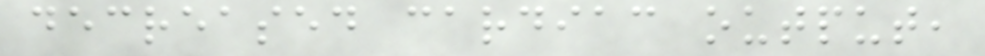decreased cardiac output,
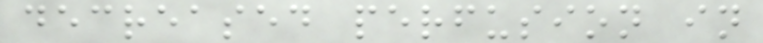decreased perfusion in
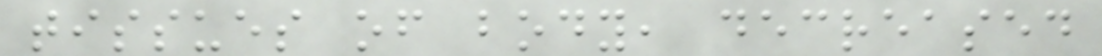tissues of body, decreased
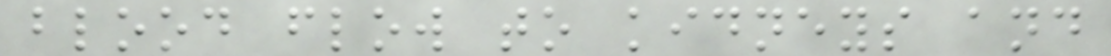blood flow to kidneys and
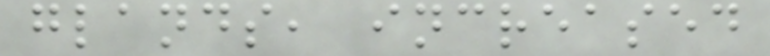glands, increased
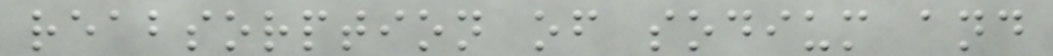reabsorption of sodium and
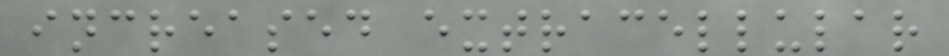increased extracellular
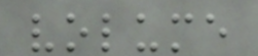volume
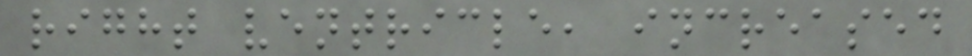right ventricle, increased
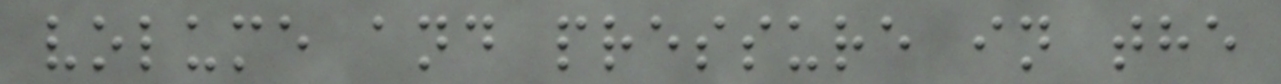volume and pressure in the
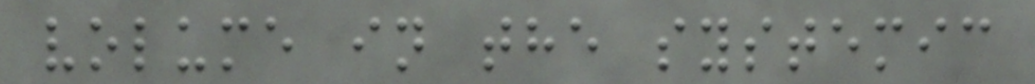volume in the systemic
